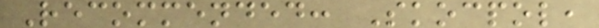Recommended: Skocpol,
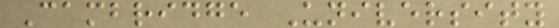Cambridge University
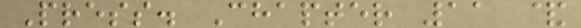Press. Chapter 11 &
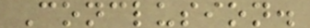Conclusion.
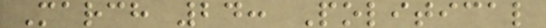March 24: Political
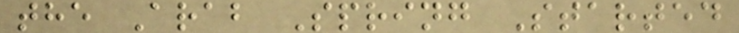the Arab Spring Started
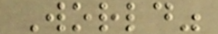World"
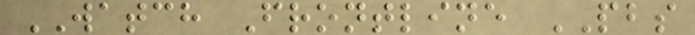WATCH Frontline PBS
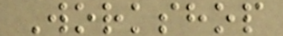Workshop
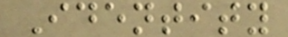Identity
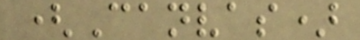(Canvas)
